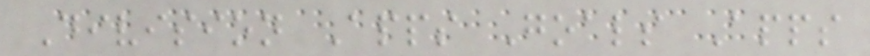Division Apps Goals Apps
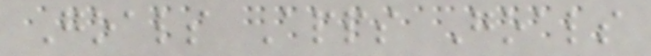Goals Apps Goals
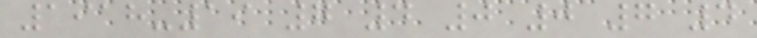1918-19 7 4 0 0 7 4
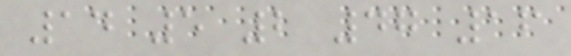14 5 2 47 16
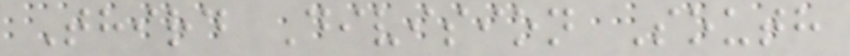Third Division South
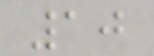10
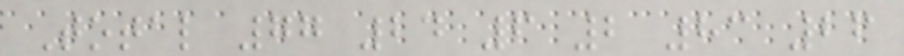Total 77 24 6 2 83 26
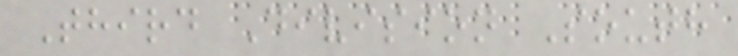Third Division South
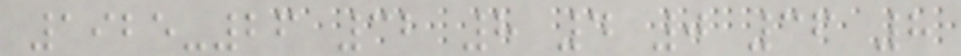1925-26 32 8 4 0 36 8
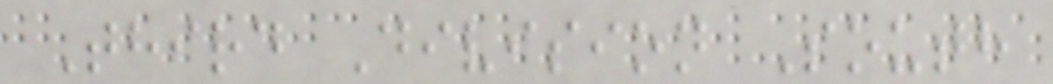Third Division South
